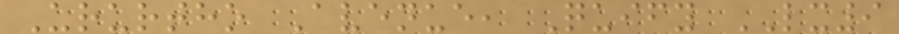Ururtho Avenue, Quify LX9
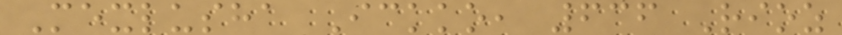Mexlusha Ickko, 636 Rioz
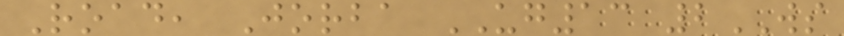Road, Jorba UG13 2WS
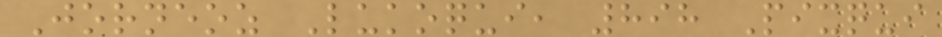Jorneoz Lukoqui, 898 Pixqui
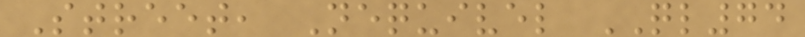Street, Nequivel QL74
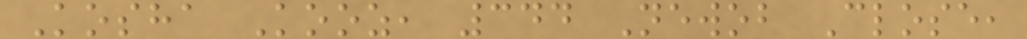Kosha Kooz, 344 Newob Close,
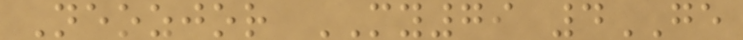Neozjor MY79 4GE
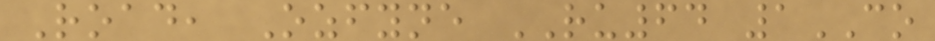Road, Ozfyne RU64 1CO
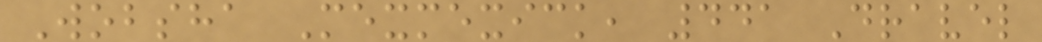Wobsha Mexmexick, 441 Dravel
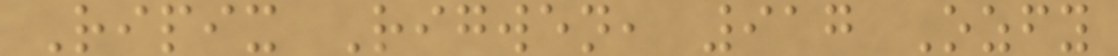Ripix Rigwen, 917 Ozfy
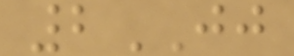2JJ
